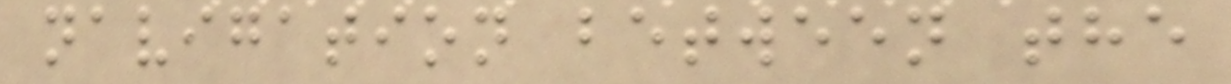navigation between the
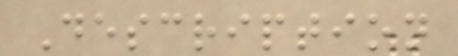Description
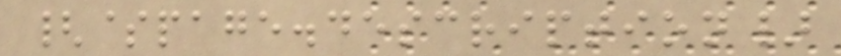{$page.description}
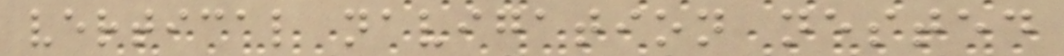vertical navigation nested
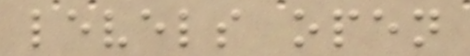levels open
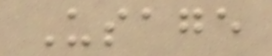Usage
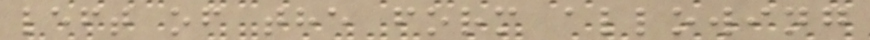left of the form allowing
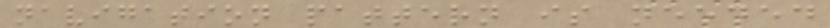navigation pattern is needed
